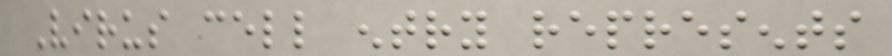Virus cell entry represents
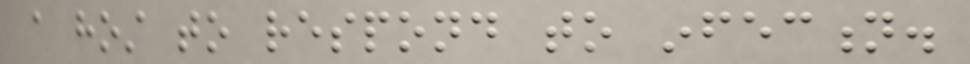a host to respond to infection.
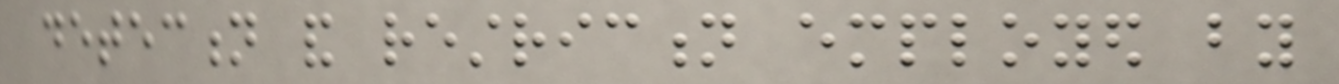detection and restriction employed by
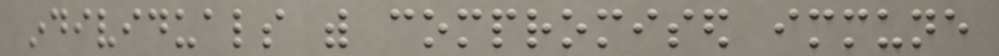individuals with compromised immune
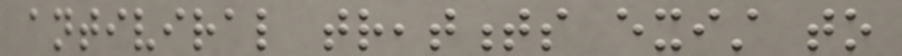antiviral treatments exist to
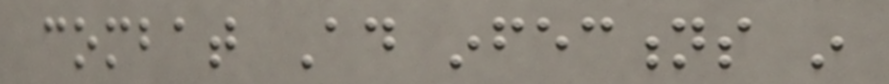combat Ad infections in
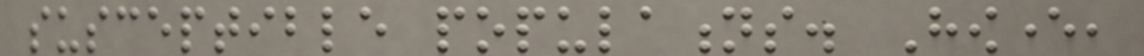susceptible populations. However,
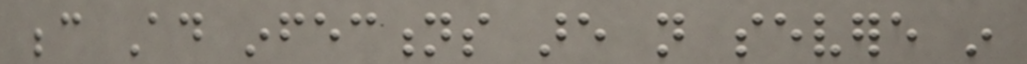because Ad infections are not severe in
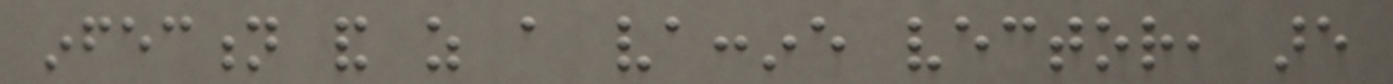infection and as a vaccine vector, are
